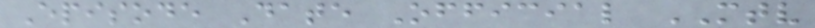Episode Date Official MTV
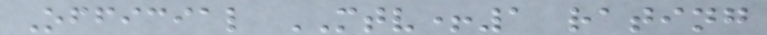Official MTV+1 rating
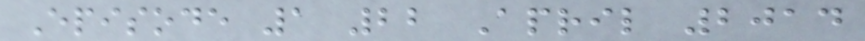Episode 1 22 April 2014
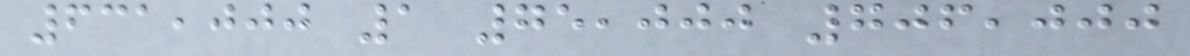631,000 1 75,000 706,000
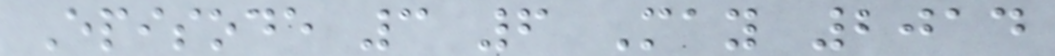Episode 3 6 May 2014
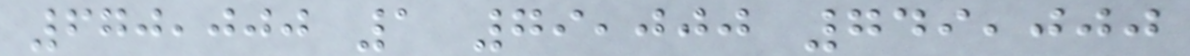670,000 1 79,000 749,000
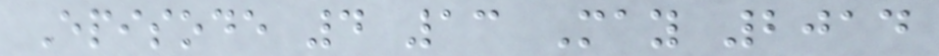Episode 4 13 May 2014
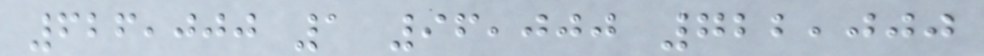626,000 1 96,000 722,000
